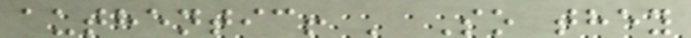authentic! ' So they
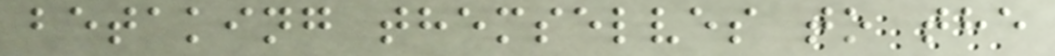betaking themselves to the
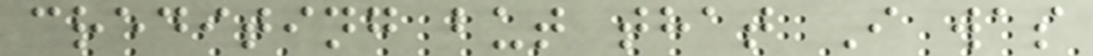crediting but that I was
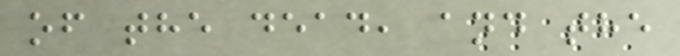of the dead, and the
